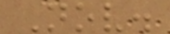Nov.
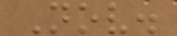Nov.
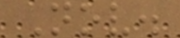Nov.
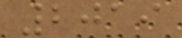2019
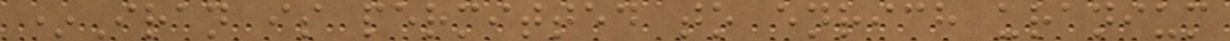*Iran is permitted to enrich uranium
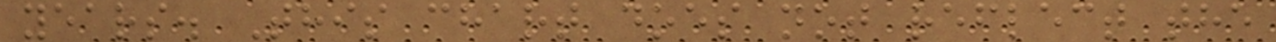years. This chart does not reflect the
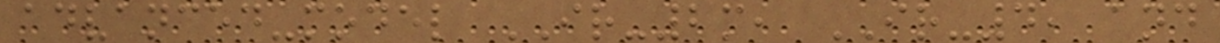advanced-model IR-2m, IR-4, and
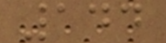144
